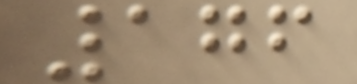176
